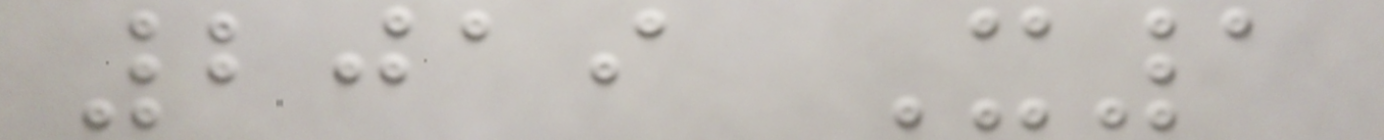2019 X1
